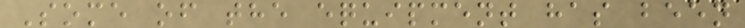Some of the equipment has been
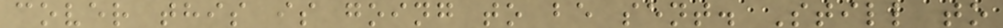cover this is going to be sent. Still to
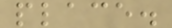place.
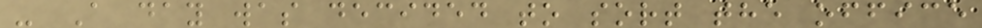- A day was decided to sort the office
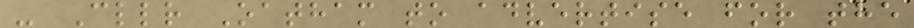- Cllr Oatham to advertise for the
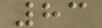83
